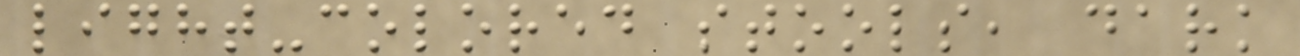light-colored stools, dark
